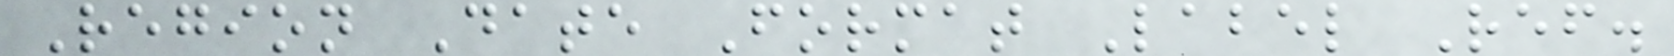Region Date Format Label Ref.
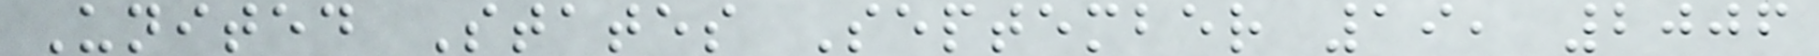United States September 19, 2006
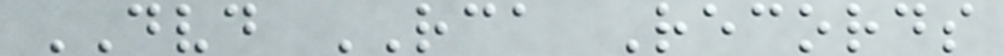DVD RCA Records
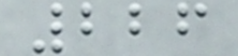226
